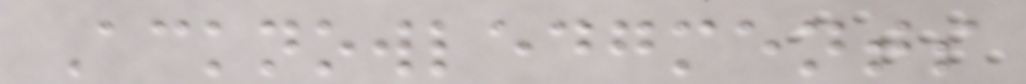Acknowledgments
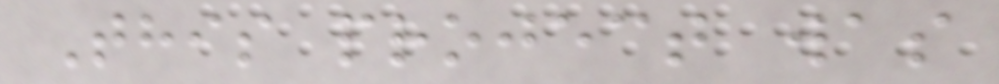This project was
